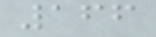166
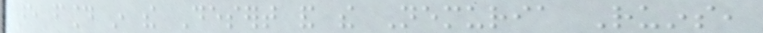are found in the Desert and the Nemuria Ruins,
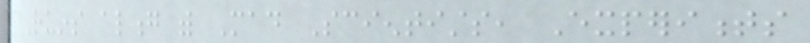Ruins along with Mad Scientists, Experiments
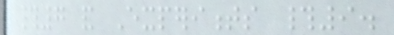#7 and Experiments #9.
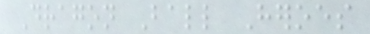Dragon Ball Heroes
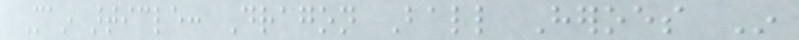Main article: Dragon Ball Heroes In
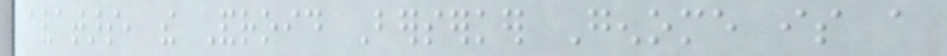avatars, the Android Berserker Genome is a
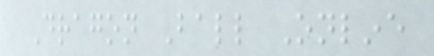Dragon Ball Online
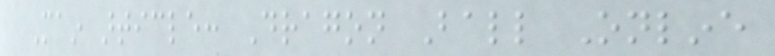Main article: Dragon Ball Online
